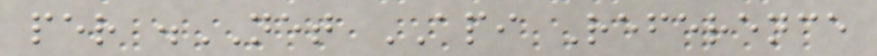per .NET API Reference
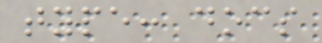type: docs
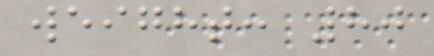weight: 80
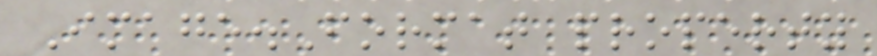Image.Format property
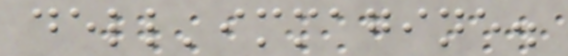dell'immagine.
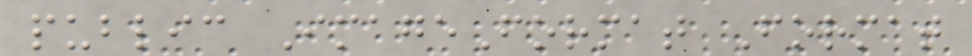public ImageFormat Format
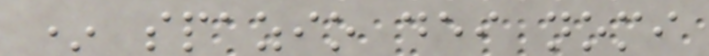* spazio dei nomi
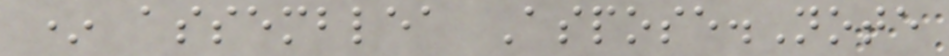* assemblea Aspose.Note
